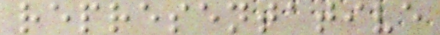representative
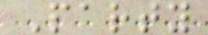Party
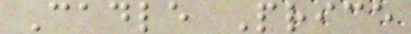Cadle Price
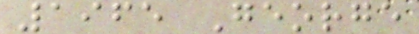1965 George
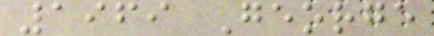1969 George
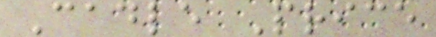Cadle Price
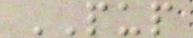PUP
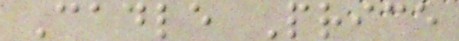Cadle Price
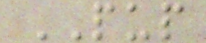PUP
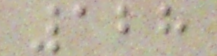128
